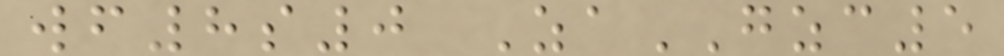wf8s0 ZaGZC5
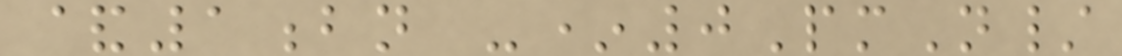&1bn -*0PmN/
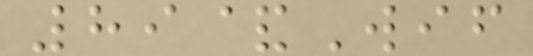89&Wif
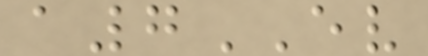a7EV
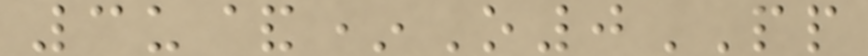3u&*O0PP
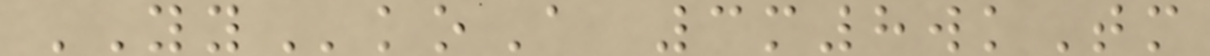YYkoA 3m8wkTm
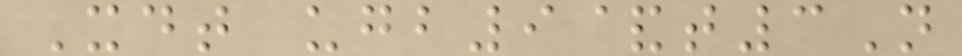Xdt ugb9&t3N
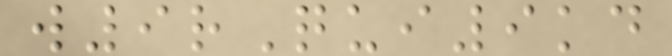w9rQui9kd
